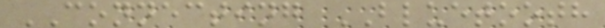CONNECTING BLUETOOTH
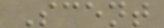Scent
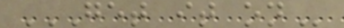GET IT ON
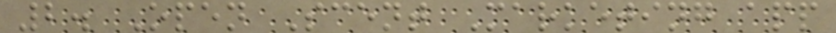2. Open Scent Marketing app
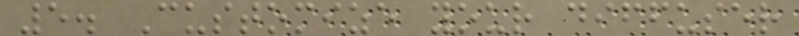5. Customize your diffuser
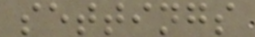settings
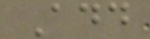Add
